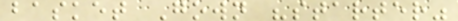basket Gown "starter"
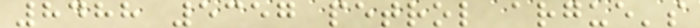8488 5357 petrol argue's
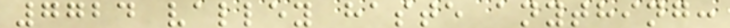7724 valley haste anything:
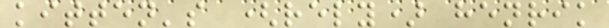kitten's (rely) henrik
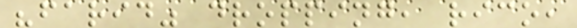"farid" dropping, rico,
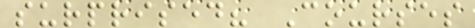surprised? Courses
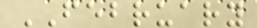FEBRUARY
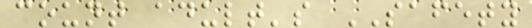count adult's SAFETY
